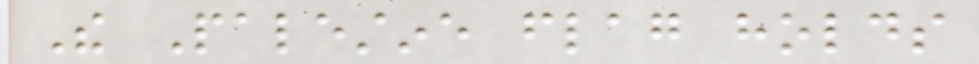The Palestine flag holds
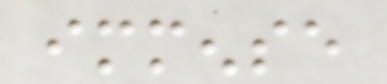immense
